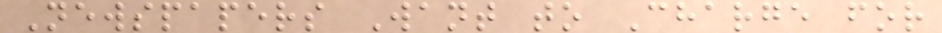Newspapers Want to Charge for
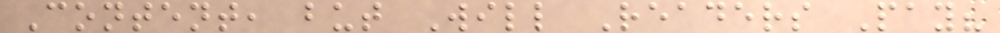Content, but Will Readers Pay?
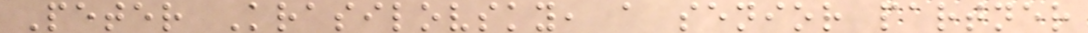Peter Krasilovsky, a senior partner
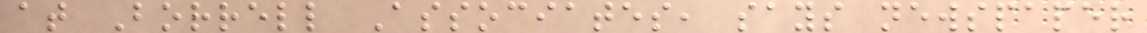at Borrell Associates, says newspaper
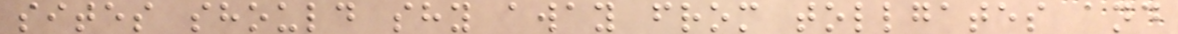sites should shy away from tollgates and
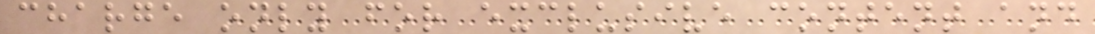charge only for exclusive content and
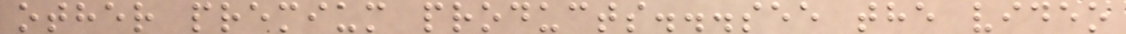other premium products...see the video
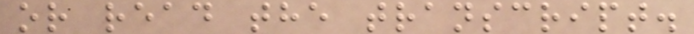or read the transcript.
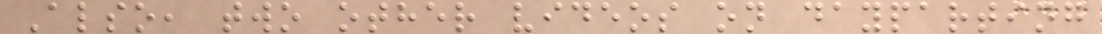Also, two other videos on dayparting
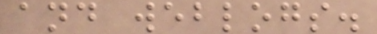and weblogs.
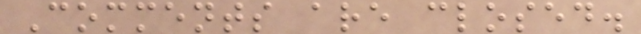Comments are closed.
